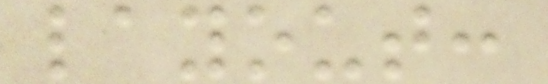layout:
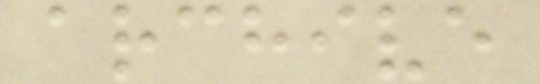archive
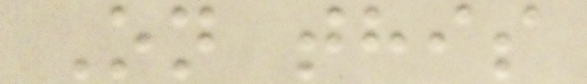On this
